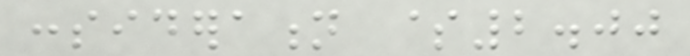consideration $2.00
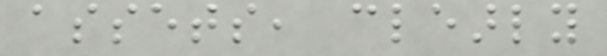assets, clearly
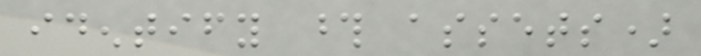identify those assets)
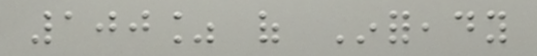100% of Infoready
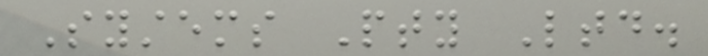Systems Pty Ltd.
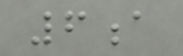6a
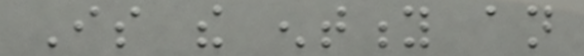Is the entity an
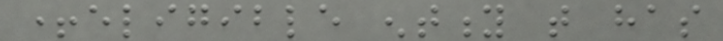+eligible entity that has
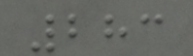283
